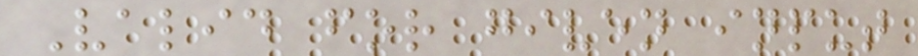Valid for given input
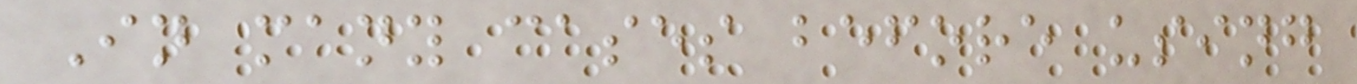In many cases before using
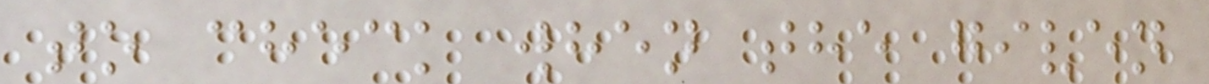to check when the given
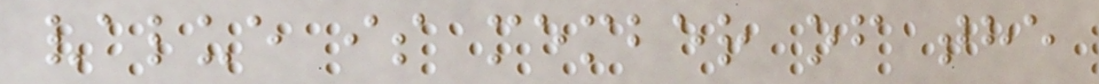value is member of the
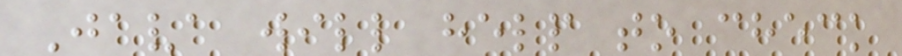Java will help to check
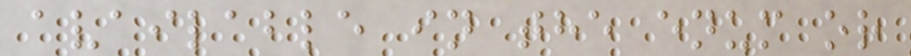available in the enum or
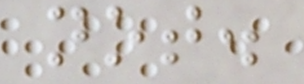not.
